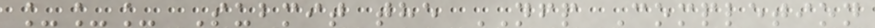___ Submit the NFP Completion
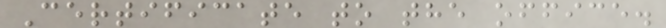Certificate to the office.
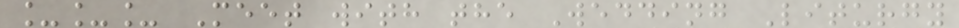___ Meet with the Wedding Liturgy
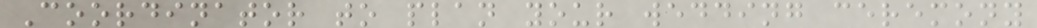Coordinator to plan your wedding ceremony
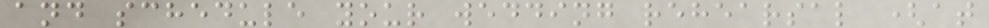and schedule your wedding rehearsal (at
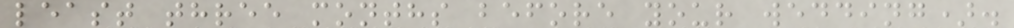least three months before your wedding).
